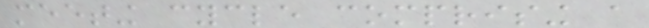meeting cycle comprising a
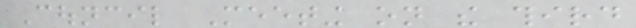Council Meeting on the third
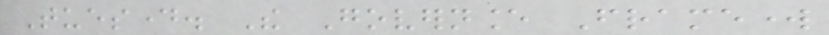Tuesday. The Governance Framework
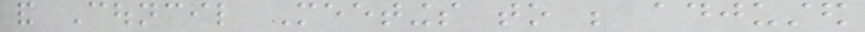and Council Meetings to be adjusted
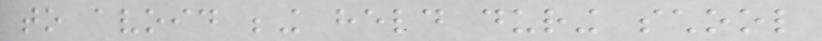to avoid being held during school
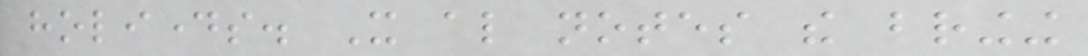holidays. It also notes the bringing
